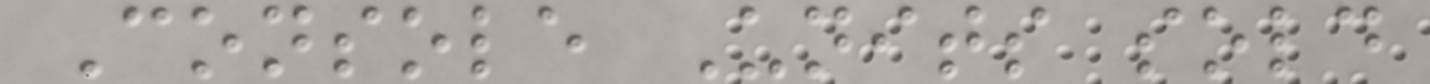Console Units sold
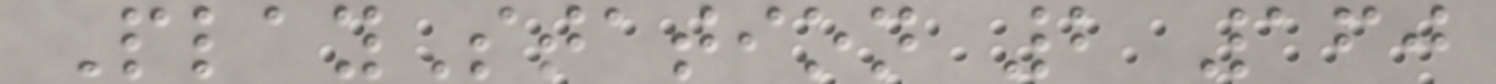PlayStation 2 160
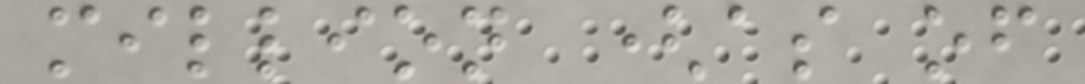million (as of
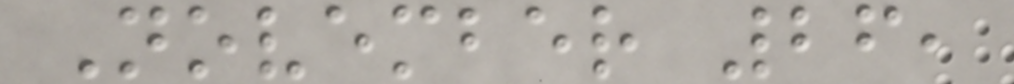November 26,
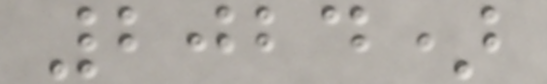2024)
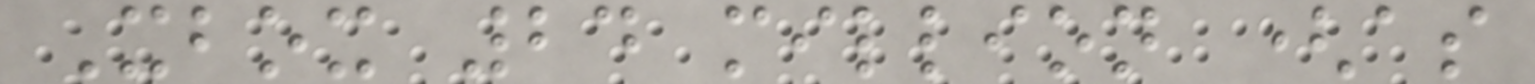Xbox 24 million (as
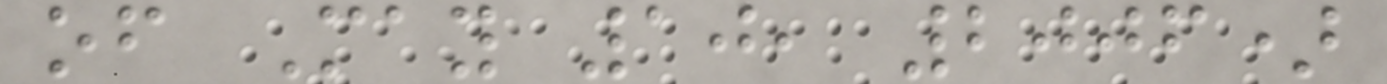of May 10, 2006)
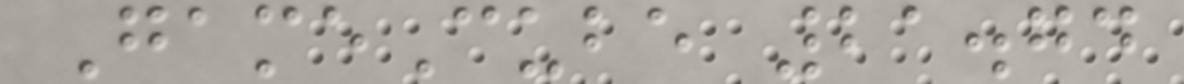GameCube 21.74
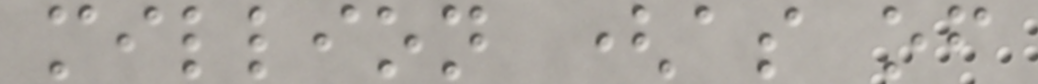million (as of
